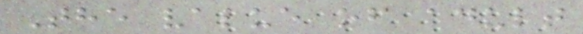The value of adult
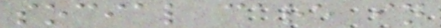social care in
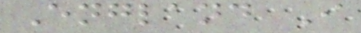England I
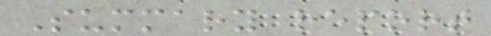Summary report
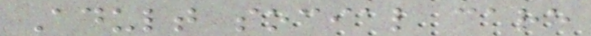Adult social care
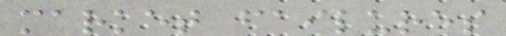market failures
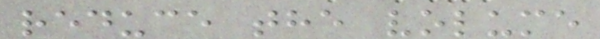reduce the volume
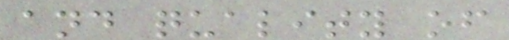and quality of
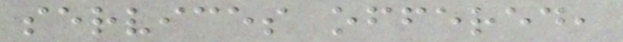services offered,
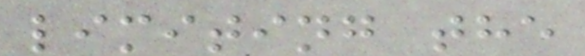limiting the
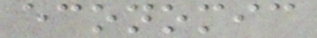economic
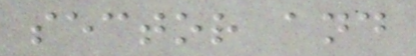sector and
